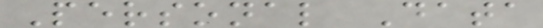Personal Data
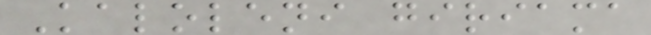Kaloleni giriama
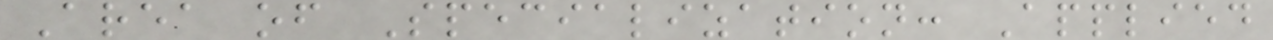Area of Specialization: Applied
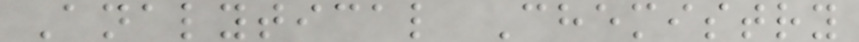Analytical Chemistry
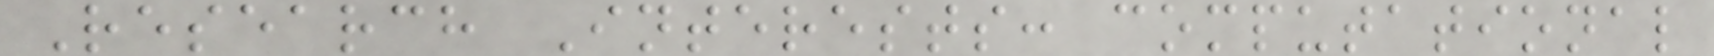Research Interests: computational
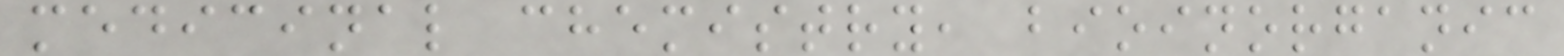medicinal chemistry, bioinorganic
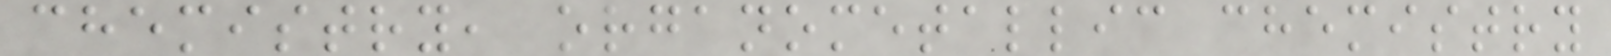chemistry, organometallic chemistry
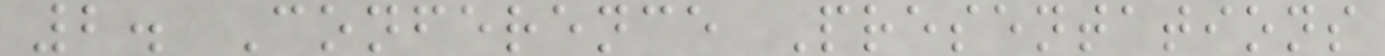2. Conference Presentations
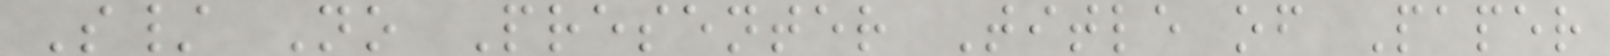S/ No Presenter Title of Paper
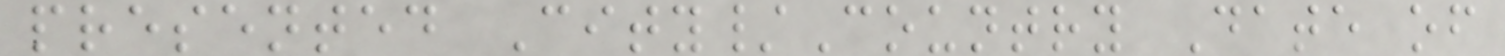presented City/Country Date of
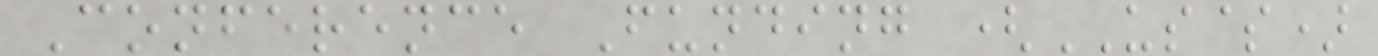Conference Funding (US$)
